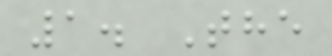1. The
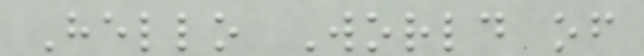Hello World of
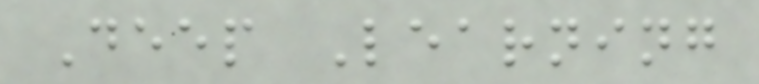Deep Learning
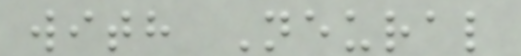with Neural
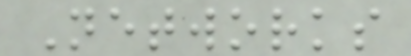Networks
